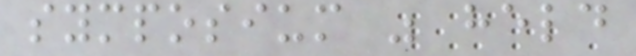symposium was held
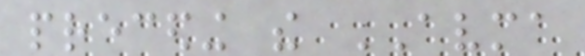preceding the AVMA
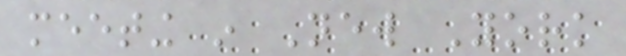meeting in New York
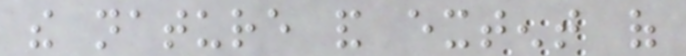the nature and extent of
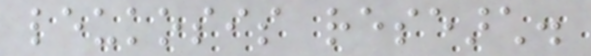leukosis research.
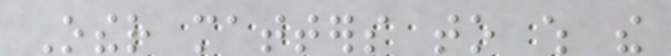Other matters to which the
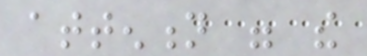attention were the
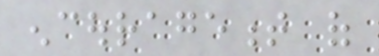encouragement of
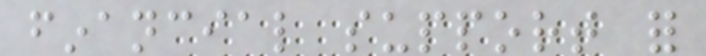financial support for
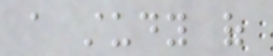a study of
